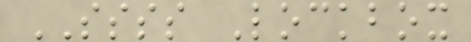SSSS Lockbox
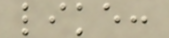like:
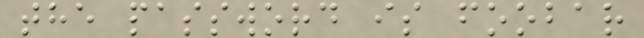the password is foobar
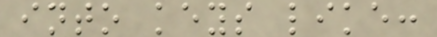into keys like:
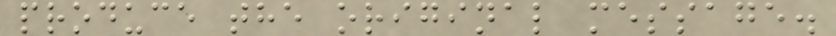produce the original message.
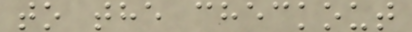to the checkout
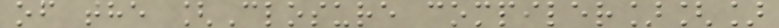of the [Closure compiler][]
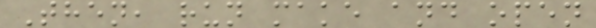Then, run make and open
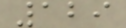129
